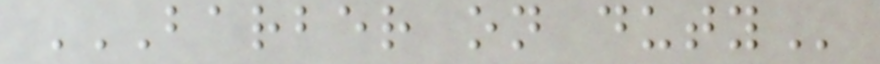BARBER ON DUTY
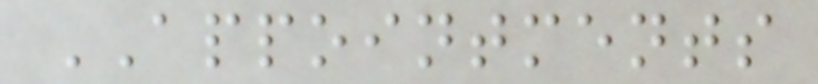APPOINTMENTS
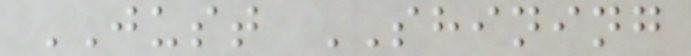JUST SHINING
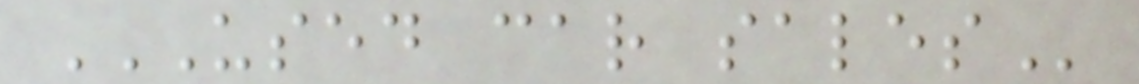USED CAR SALES
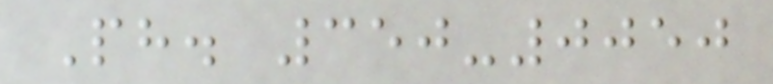Ph. 350-0050
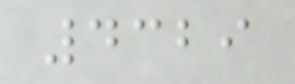4329
